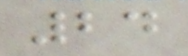24
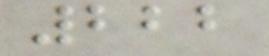222
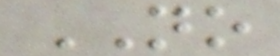NO
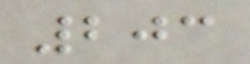203
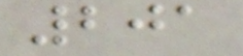201
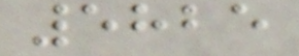5825
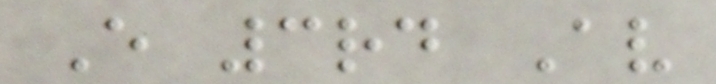E 3rd Av
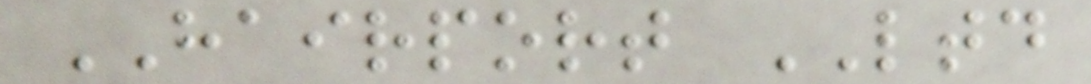HAIRPORT LTD
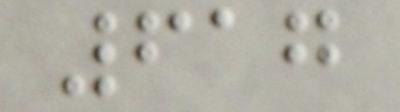617
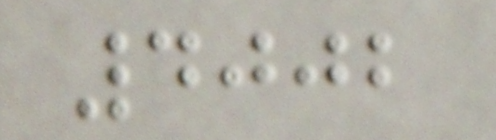4002
